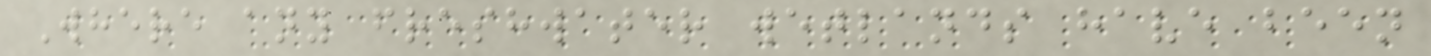Where any freshwater wetlands have been
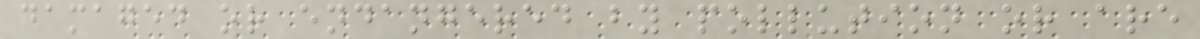damaged or endangered by pollution or are
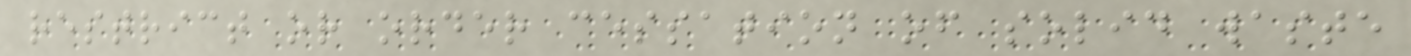restrict or order cessation of solid waste
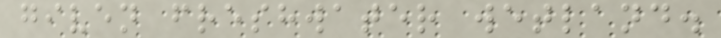given freshwater wetland.
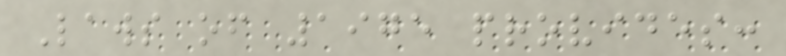Laws of 1975 provides:
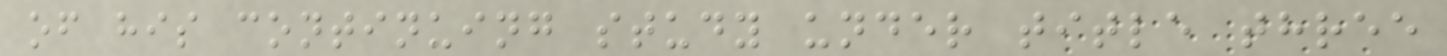of his continuing study under title three
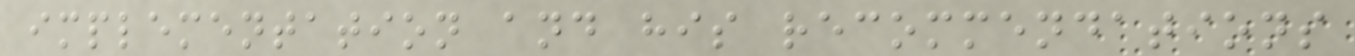implementation and his recommendations
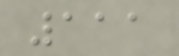111
